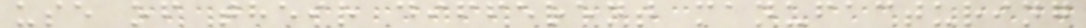use of their different manufacturing
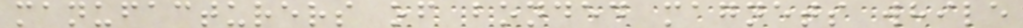manufacturers of bonded magnets while
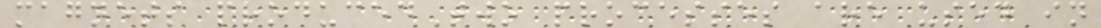magnets producedTwo processes are used in
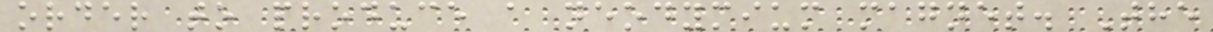order to produce a neodymium magnet. The
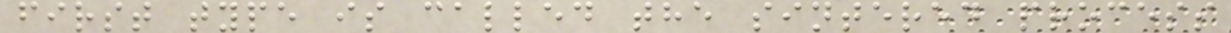first type is called the sintered process
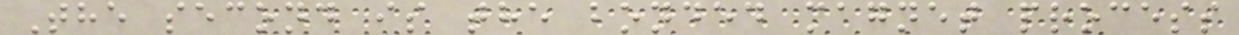The second is the bonded magnet process
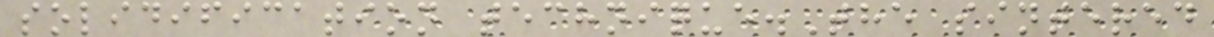solidification technique.The sintered
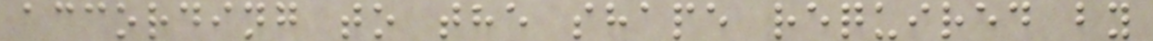according to the shape required by
